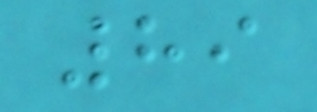89
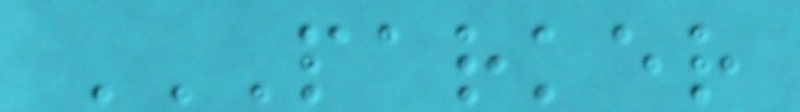PARKER
